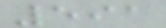591
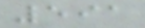591
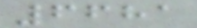6681
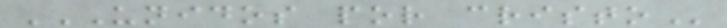UNIDOS POR CRISTO
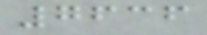7636
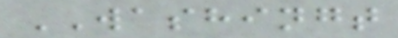WASHINGT
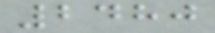2480
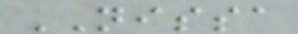NISSA
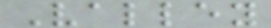Valley
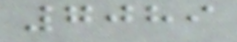7089
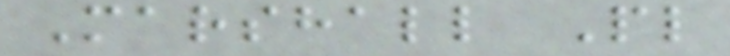Marshall Pl
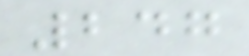247
